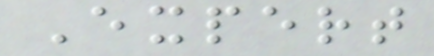Expert
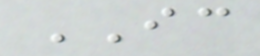IC
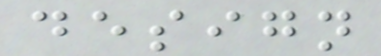design
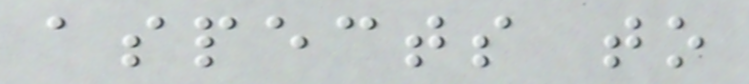aspects to
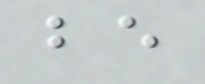be
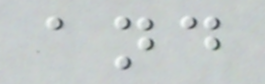and
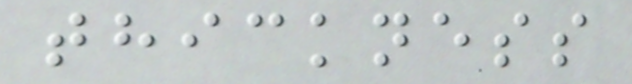thickness
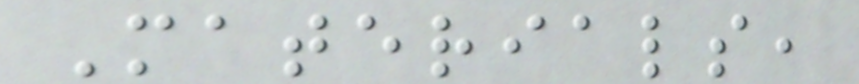Materials,
